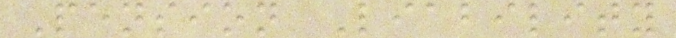Pension Liability
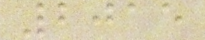2015
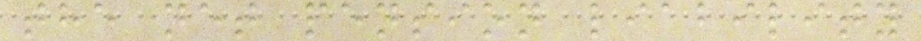the net pension liability
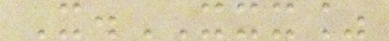X.XXX%
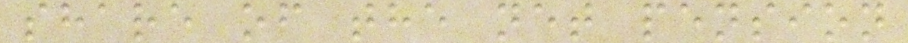share of the net pension
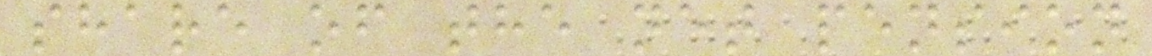share of the net pension
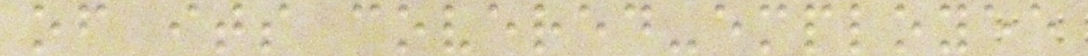of its covered-employee
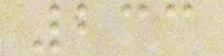233
